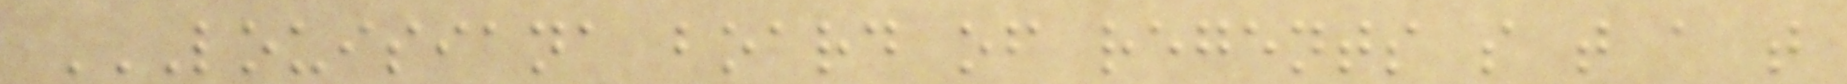LOUISIANA BOARD OF REGENTS S T A T
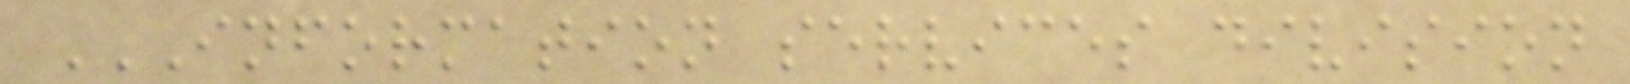INFORMATION SERVICES DIVISION
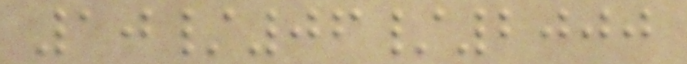10/06/2000
